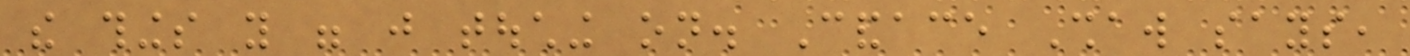the things you were just touching on. Candace Shaw says,
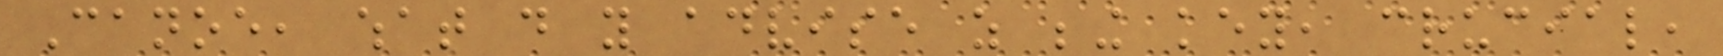Canoe, what do you advise as being key, crucial,
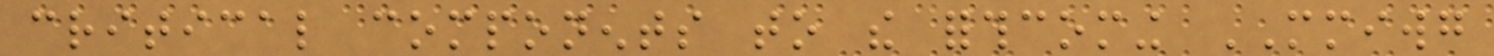critical components to the forthcoming MMIWG
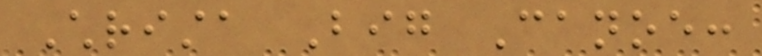Christa Big Canoe:
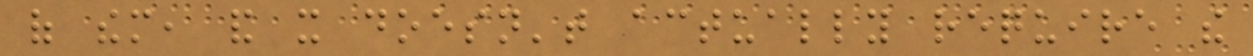of them, and it doesn't actually require the
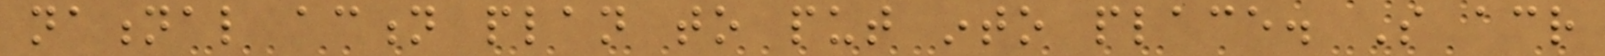national action plan to put into place. So across
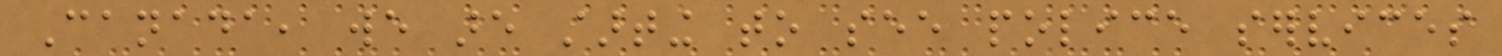Canada, we are starting to see police services
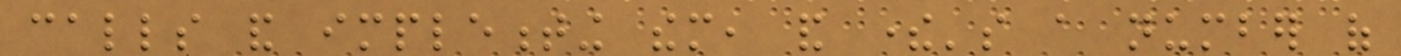calls and implementing them, and there's a number of
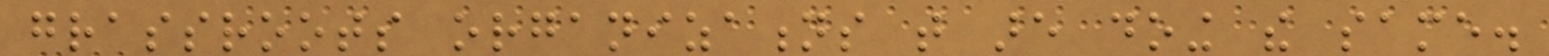grassroots organizations that are doing the same.
